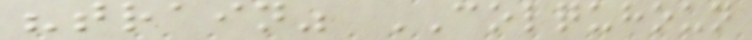"train" COLQUHOUN
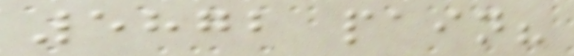5872 pain?
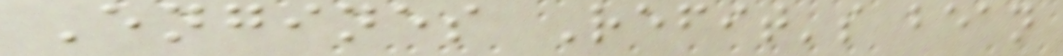Engines Refit's bean
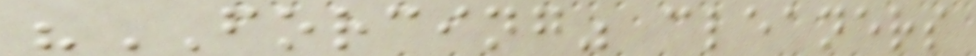"FORCING" cleaners
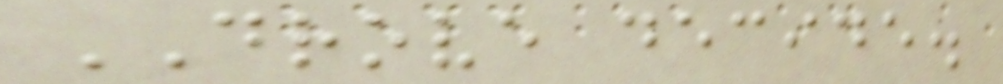DROVE decide.
